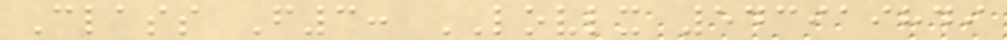Class F3: LOVLX 543919849
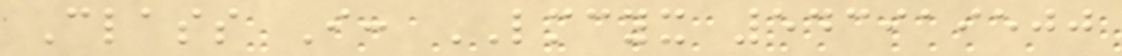Class I: LMCYX 543919500
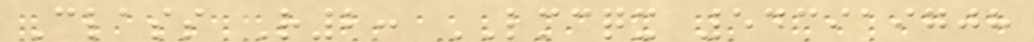Class R2: LMCQX 543919708
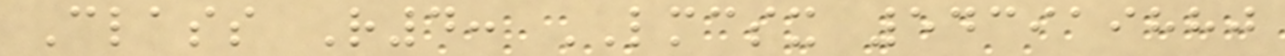Class R4: LMCSX 543919880
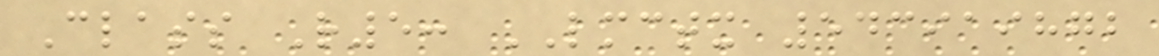Class R5: LMCTX 543919872
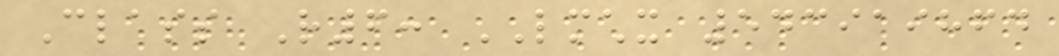Class R6: LMCHX 543919864
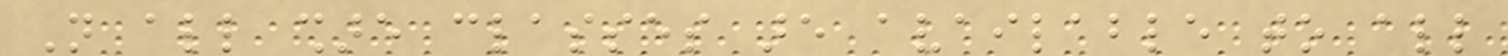Not all share classes are available to all
